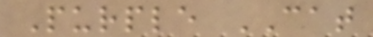Purple CAT
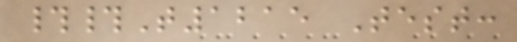##T1215 Test:
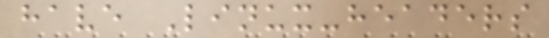have Linux-headers
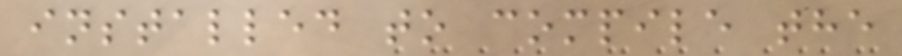installed to compile the
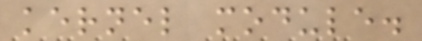kernel module.
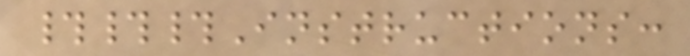###Instructions:
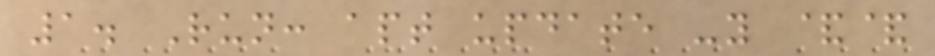1. Run: apt update -y &&
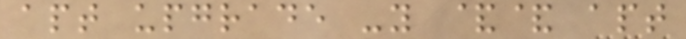apt upgrade -y && apt
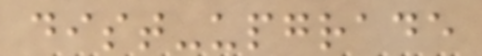dist-upgrade
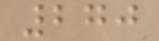270
